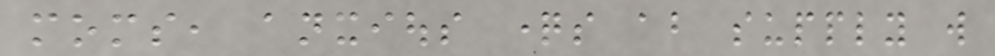moms, anxious questions about supply will
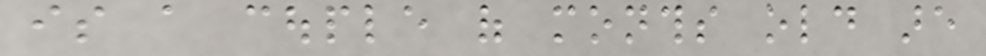is a couple of months old are
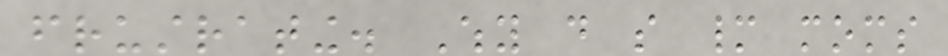frustrating. Why do so many moms
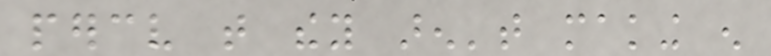perceive that they aren't making enough
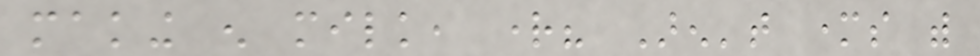making enough milk, right? Aren't mothers with
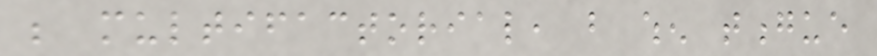be multifactorial, but when tongue
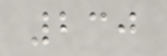230
